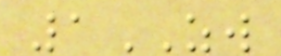1ZW
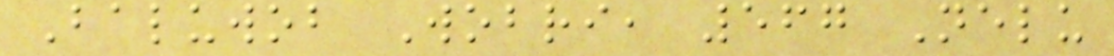Baluwob Wobri, 567 Nelu
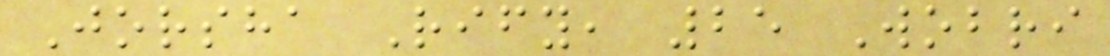Jorsha Rify, 25 Wobri
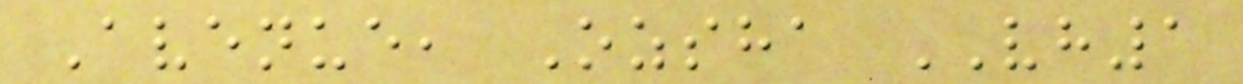Avenue, Ozsha VH1
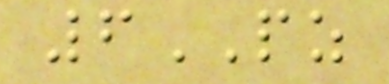6PZ
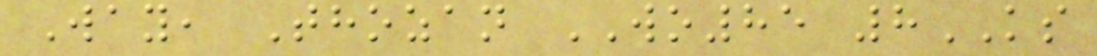Way, Thozan WO85 8KS
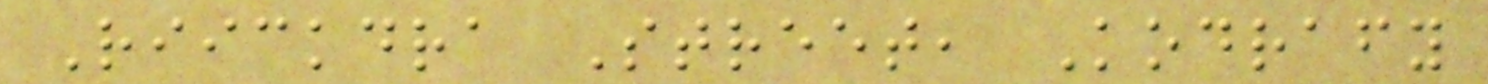Riickdra Street, Kodrafy
